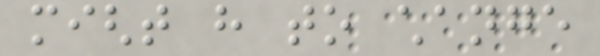might have to change
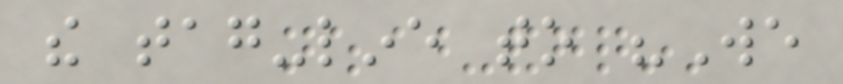the tag-line to "We
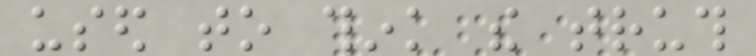used to think the truth
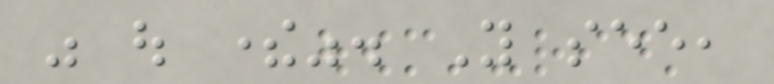was out there". You see,
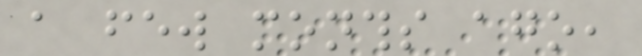a few months ago,
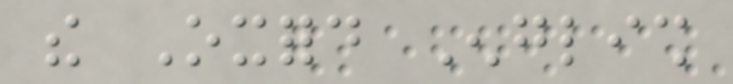the Oxford English
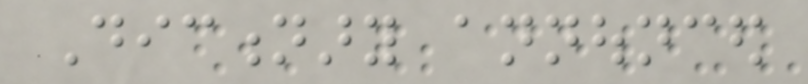Dictionary announced
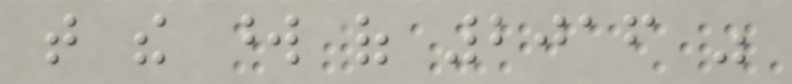that the word of 2016 was
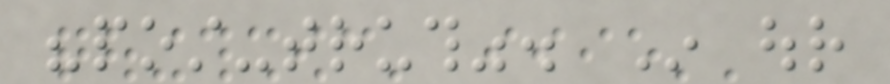"post-truth". In our
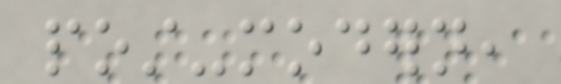post-modern,
